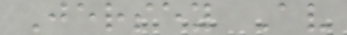Jersey Av
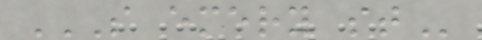S EMERY ST
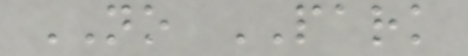NO PARK
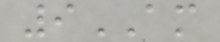9AM
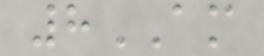8AM
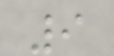9
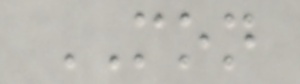MON
